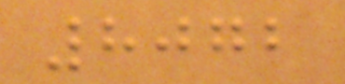8072
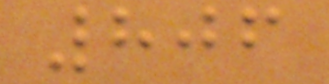806
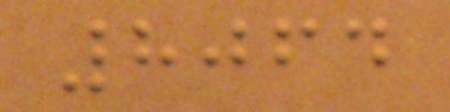8064
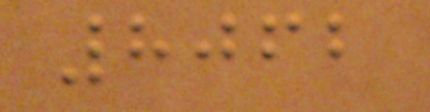8062
